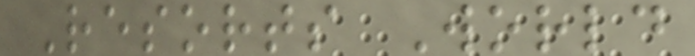Resorts World
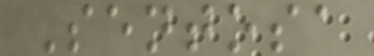Sentosa
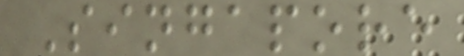Singapore
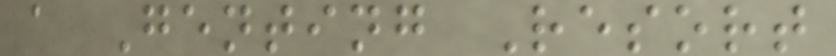a Genting Resort
